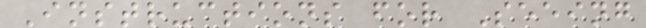Instructions for Seeing
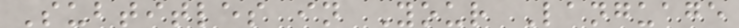Subtitles in Your Language
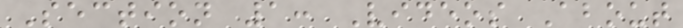Section 1: Videos About
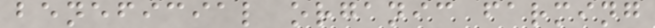beneficial organic farming
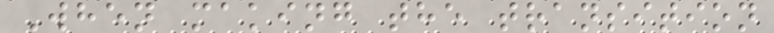When making the transition
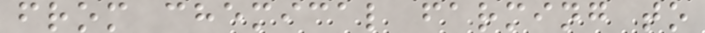from chemical farming to
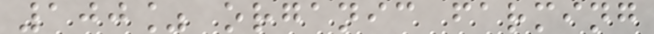100% organic farming
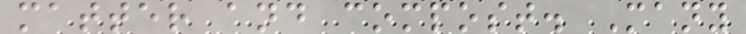matter and compost. Many
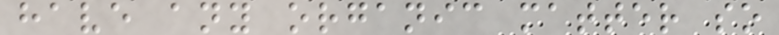have any organic matter so
